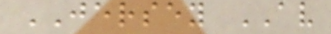JERSEY AV
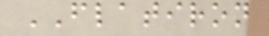FLATIRON
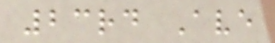23rd Ave
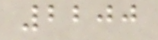2200
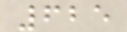625
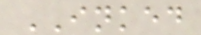INKED
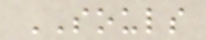SOULS
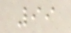99
